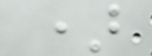)
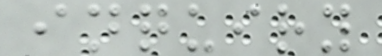inquiry
